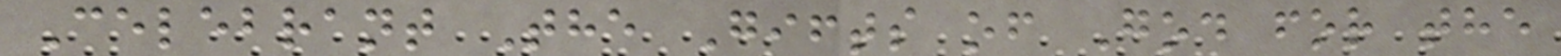Celebrant The Gifts of God for the
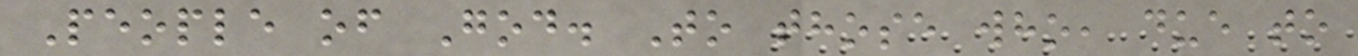People of God. To those who, due to
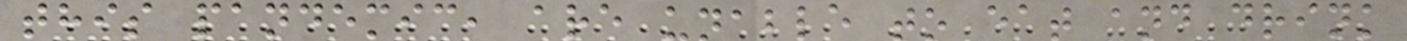this pandemic, are unable to eat and drink
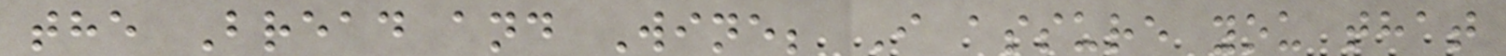the Bread and Wine; I assure you that
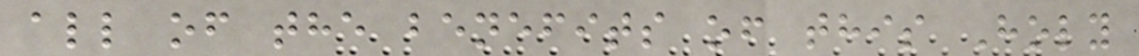all of the benefits of this Holy
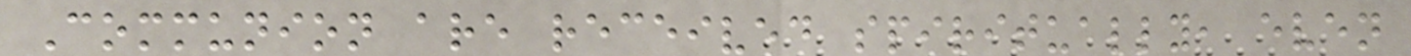Communion are received spiritually, even
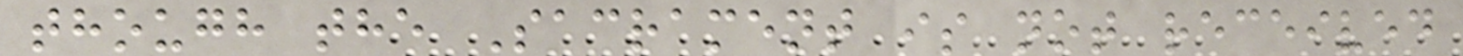though the Sacrament is not received
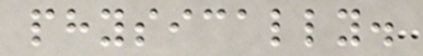physically.
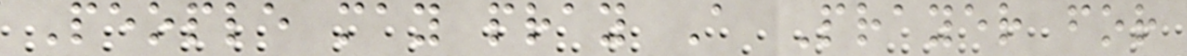People may pray A Prayer for
